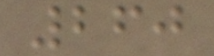260
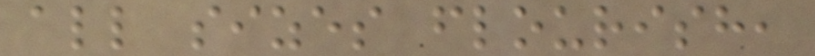all sizes flourish,
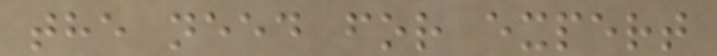the need for expert
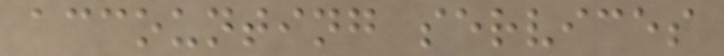accounting services
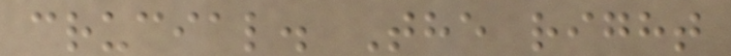crucial. The right
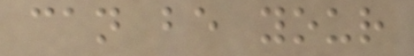can be your
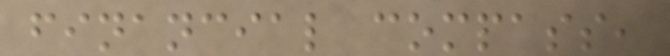financial compass,
